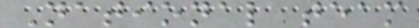National team
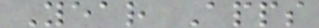Year Apps
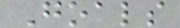Goals
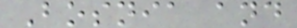Bosnia and
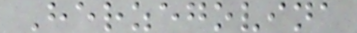Herzegovina
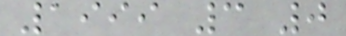1999 3 0
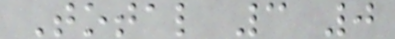Total 3 0
